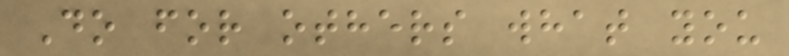Do for others what you
